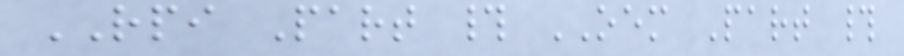RPI Part # OEM Part #
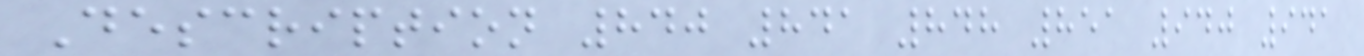Description 840 841 848 851 940 941
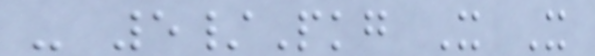- 5/Pkg X X
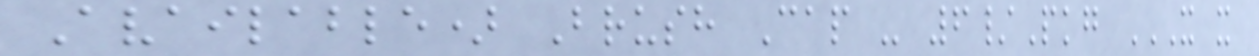Available) Brush Cap - 6/Pkg X X
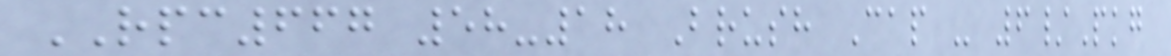RPC667 58-18 Brush Cap - 6/Pkg
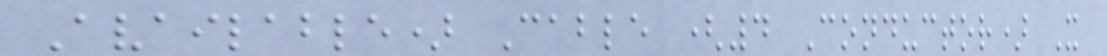Available) Cable (4 Conductor) X
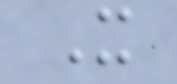X
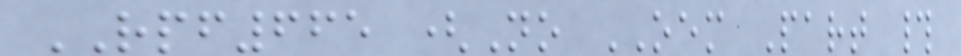RPF665 (No OEM Part #
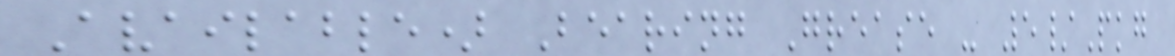Available) Bearing Grease - 5/Pkg
